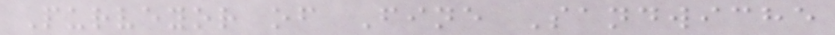Purveyor of Fine Sandwiche
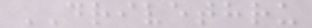DRIVETHRU
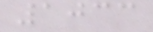1033
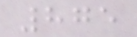875
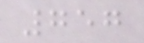757
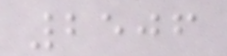2506
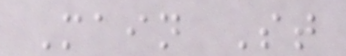Main St
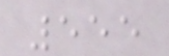555
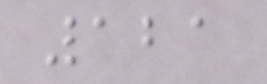121
